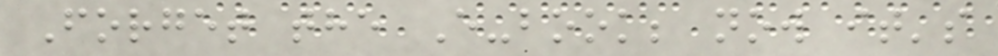Forget the E-book; now it's
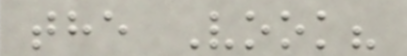the Vook?
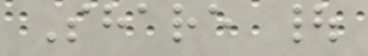Share |
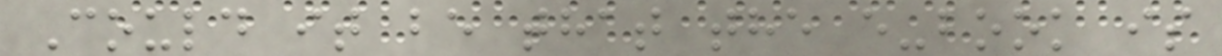Could it be that the e-book is
